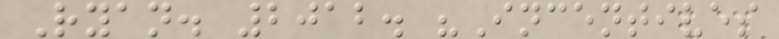Ryan. 2012. "Incentives
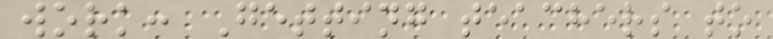work: Getting teachers to
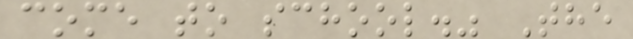come to school." The
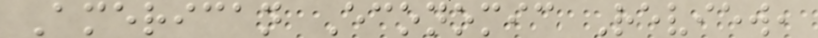American Economic Review,
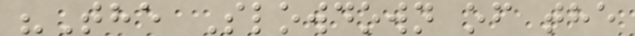"The Slowdown of the
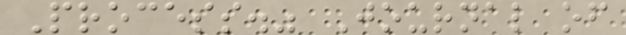Process." Journal of
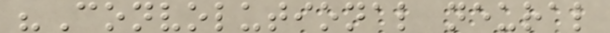"Convolutional neural
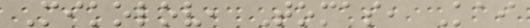Mikolov, Tomas, Kai
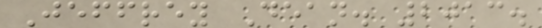Jeffrey Dean. 2013.
